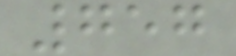757
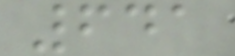641
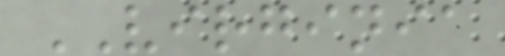VIRGINIA
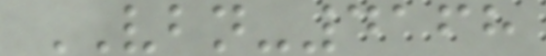VBN-4168
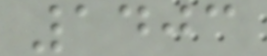1403
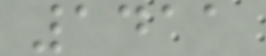1411
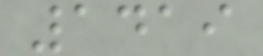1419
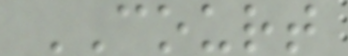COURT
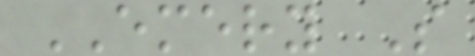EMERY S
